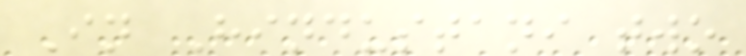In Hindustani two
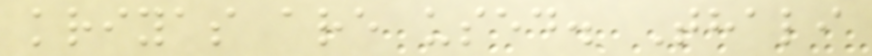kriyas are used. Thali
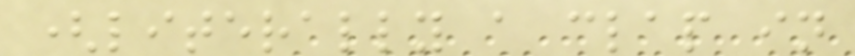(literally a clap in
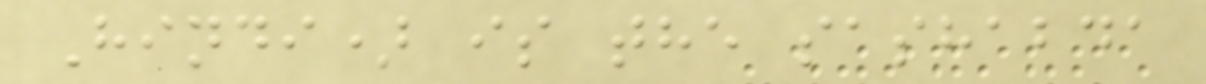Hindi) is the sashabda
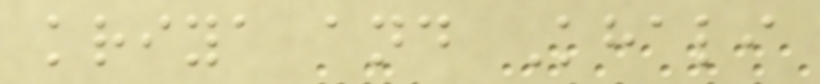kriya and Khali
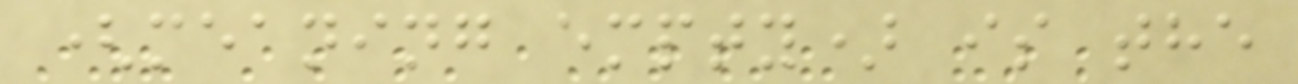(meaning empty) is the
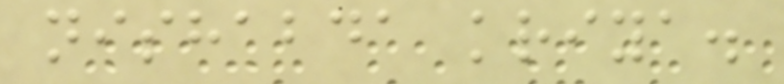nishabda kriya.
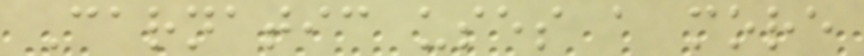Carnatic uses a more
